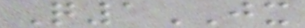Q1JX
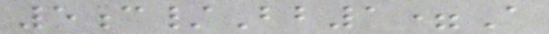5c/Bb1=A
